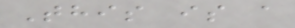This is a
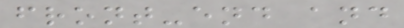front-end and
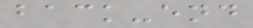back-end
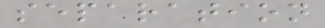separation
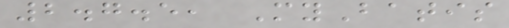2.7.5, MyBatis
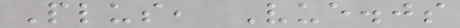Plus, Vue.js
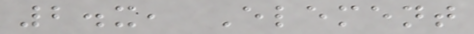2.x, Element
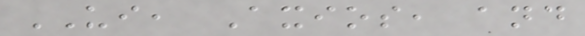UI, Axios, and
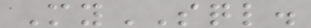MySQL.
